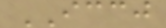ICCJ
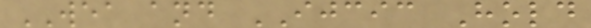WEA and IJCIC Hold
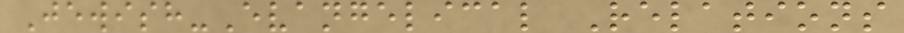Jewish-Evangelical Relations
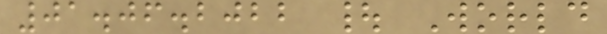01.06.2022 | World
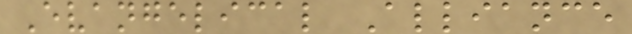Evangelical Alliance
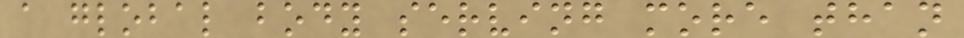a global body serving more than
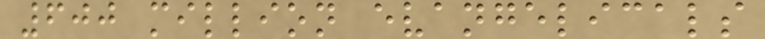600 million evangelicals
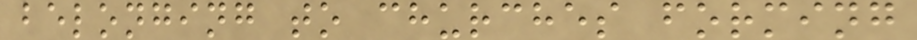belonging to churches forming
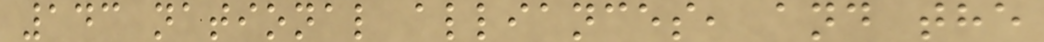143 national alliances, and the
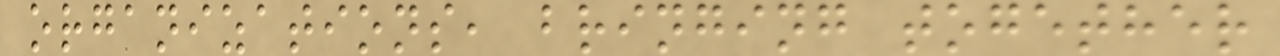organizations, bringing together
